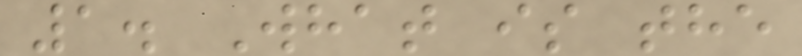1. What is the
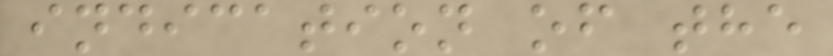indication of the
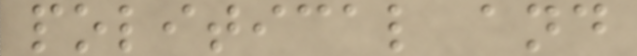political and
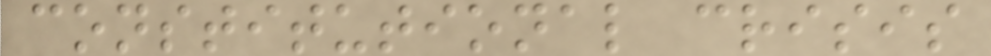constitutional crisis
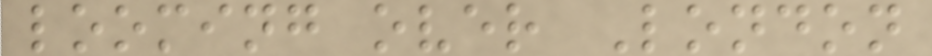looming over London
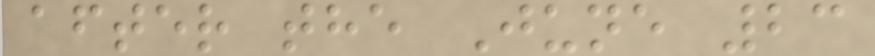after the June 23
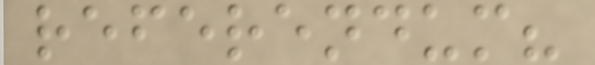referendum?
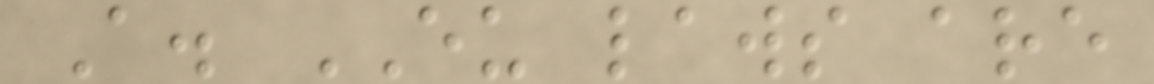A. EU laws are
